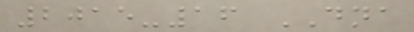2015-16 DNA
